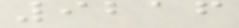9216
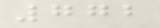772
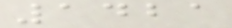1421
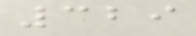329
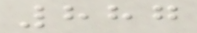887
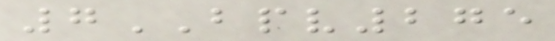7BPV275
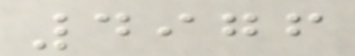4976
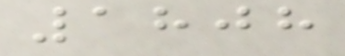1808
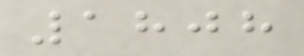1808
